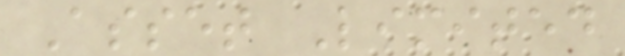Asset Limited
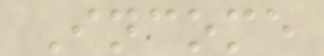Income
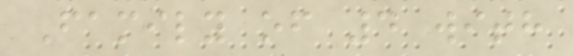Family of 4 with
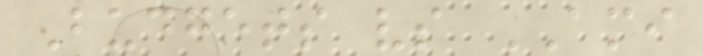Budgets vs AMI
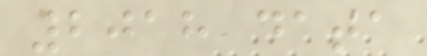2018 data
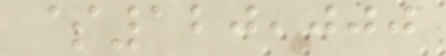$120,000
